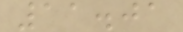11.01
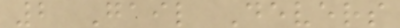2 Gail Devers
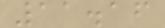11.16
